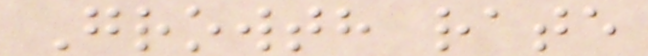Growth rate
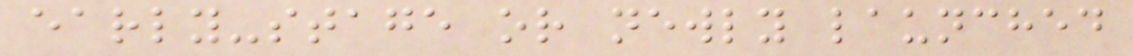early-stage or newly launched
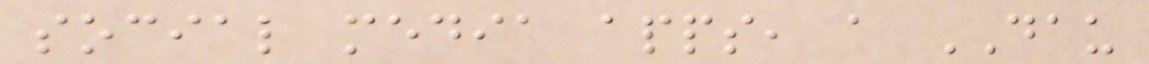social media apps, a DAU
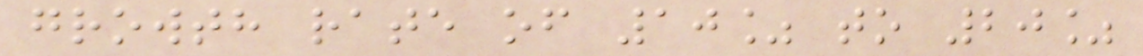growth rate of 10% to 20%
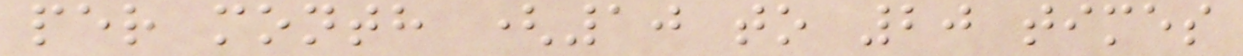per month (10 to 20 times
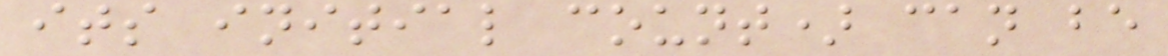its initial count) can be
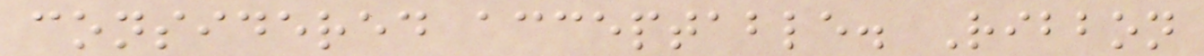considered acceptable. Ribbon
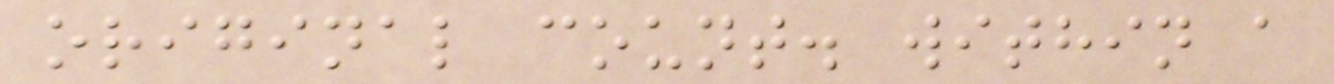original count. within a
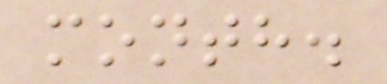month.
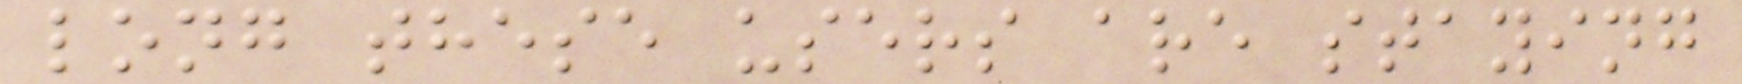long these users are staying
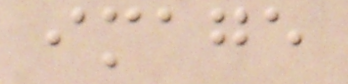image
